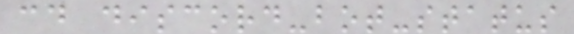cd discord-bot-status
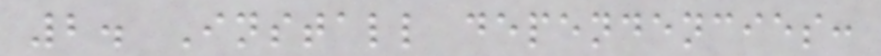2. Install dependencies:
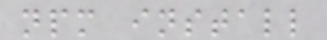npm install
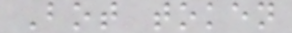Bot token
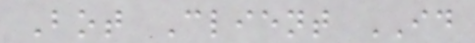Bot Client ID
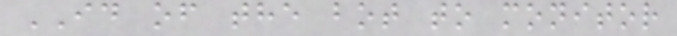ID of the bot to monitor
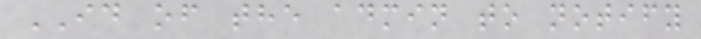ID of the admin to notify
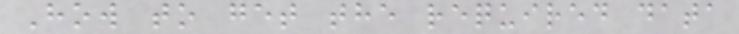How to get the required data
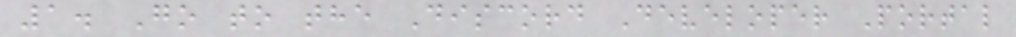1. Go to the Discord Developer Portal
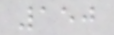150
